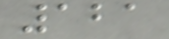121
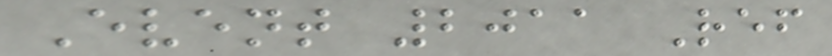Event 2011 Ref
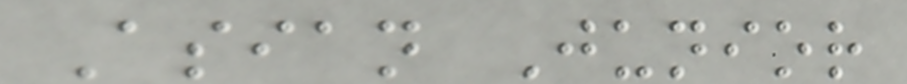Asian Junior
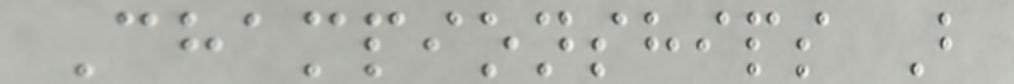Championships B
